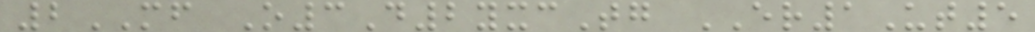2MF O3D2yxcTg ER1Ut5
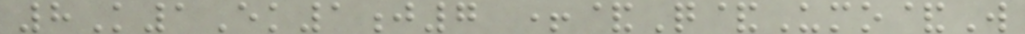8K1Ek1j7 +&Q&Umo&W
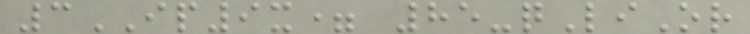3IP9x= 85-qLiOr
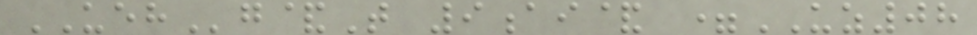UEHg&T 9ai& =UZ08
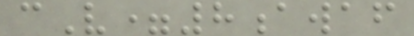cV=8awaf
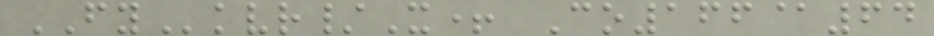FYkvr/X+ Co166@64
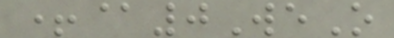+@0WeO
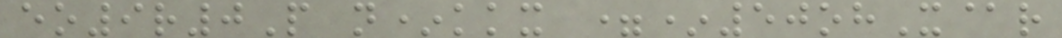eo9r0P n*kkx =*50ohX@r
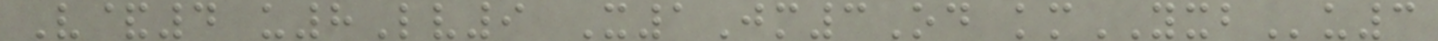V&4 u8Lv9 X1Jm3Od kmYXBu3
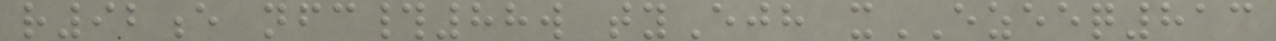r92e nfc#88w tyEjh xEZEEQ813
